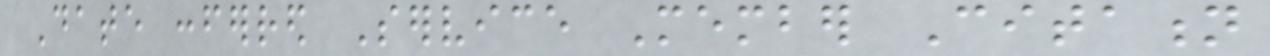Date conferred Service Member Citation
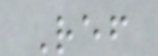Ref
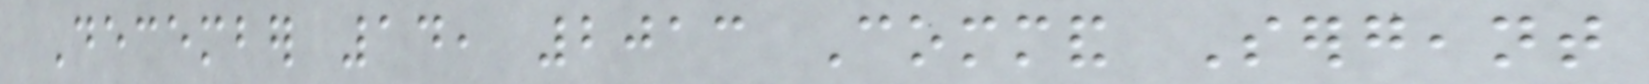December 14, 2013 Command Sergeant
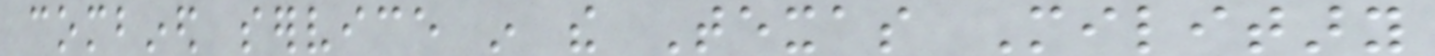combined service in the Texas Military
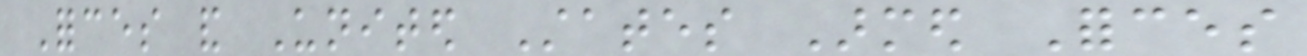Forces and United States Armed Forces
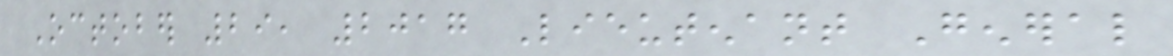October 29, 2017 Lieutenant General
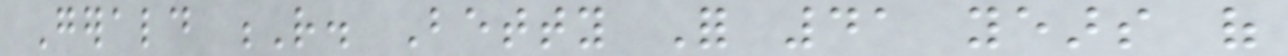Gerald R. Betty For 41 years of
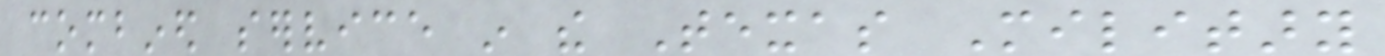combined service in the Texas Military
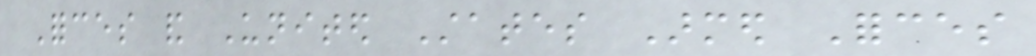Forces and United States Armed Forces
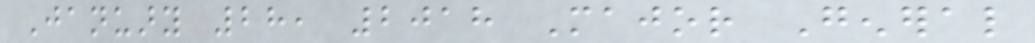January 28, 2018 Major General
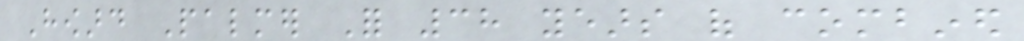Howard Palmer For 38 years of combined
